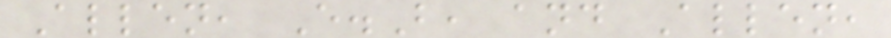Allen, E.B, and Allen,
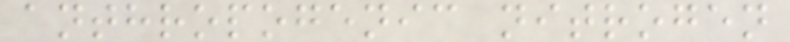anthropogenic nitrogen
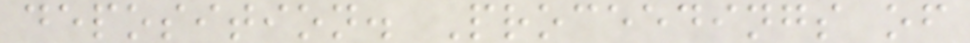deposition. Proceedings of
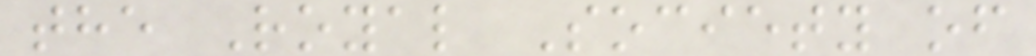the Royal Society of
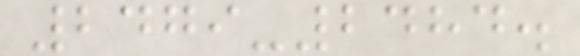2479-2484.
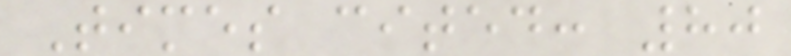Times cited: 80
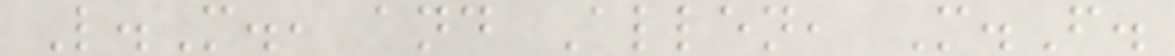L.M., and Allen, M.F.
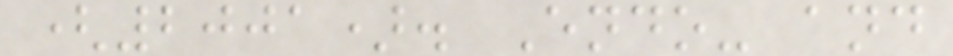(2001). Endo- and
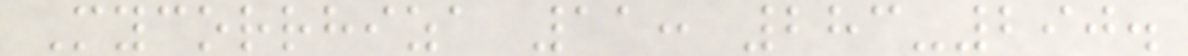Mycorrhiza 11: 283-290.
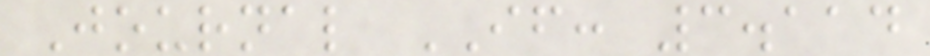Journal IF: 3.114
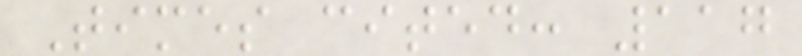Times cited: 117
